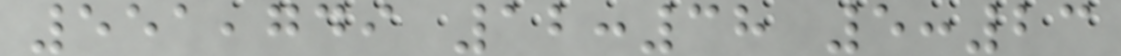551,749 12:38 5:23
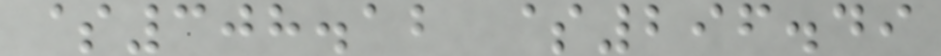$308.12 $296.49
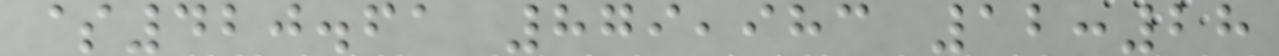$420.61 879,983 12:28
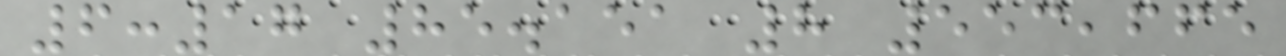6:17 85.151 8 553,665
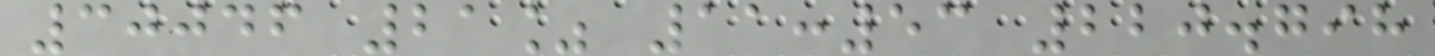30046 21% 11:53 220.798
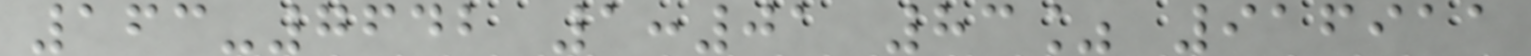163-7642 1:01 83% 916911
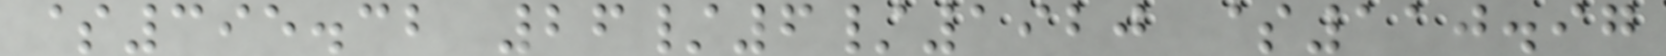$395.32 26/6/1920 $110.97
